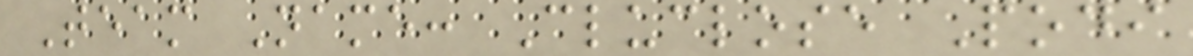Team Name: Cluclose Podi
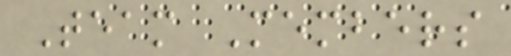Team Members
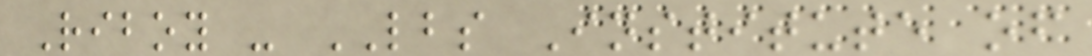Riboy - LBS Institute of
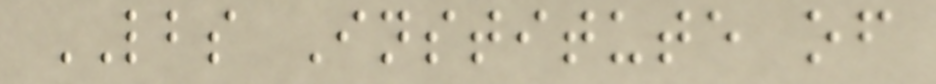LBS Institute of
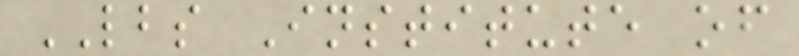LBS Institute of
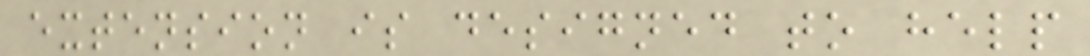extension is designed to help
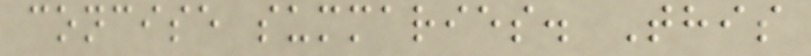concise summaries. This
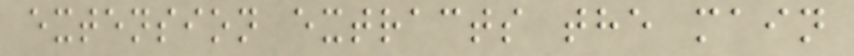extension extracts the main
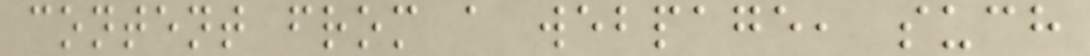content from a webpage, such
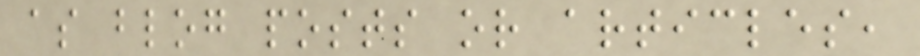as blog posts or articles,
